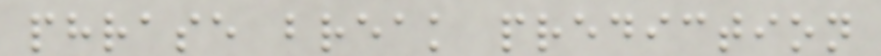phrase break prediction
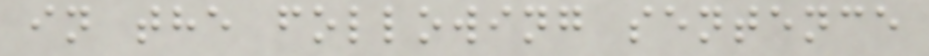in the following sentence
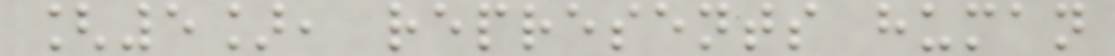[5], represents human
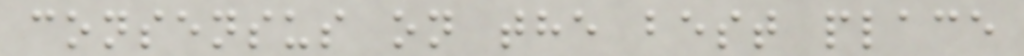consensus on the best place
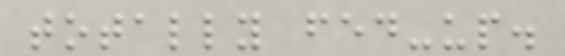totally fed-up.
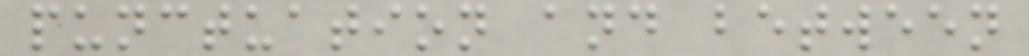punctuation and between
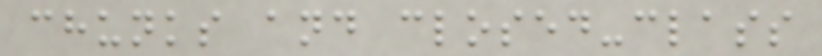chunks and closed-class
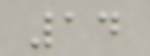14
